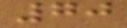70
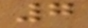7
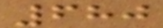680
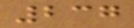237
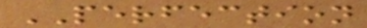PERFECTION
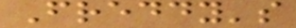Freddy's
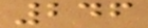246
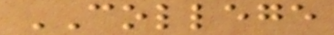COLLEGE
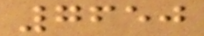7650
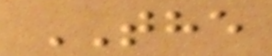THE
